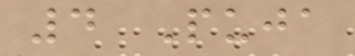4 Puja
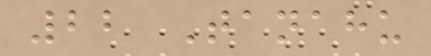22 Tanahu
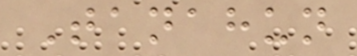Tanahun
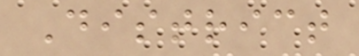District
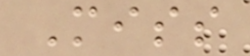Miss
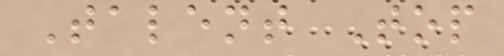Talent Top
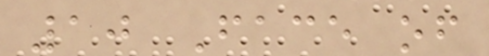10 Face of
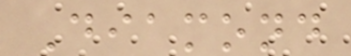Diamond
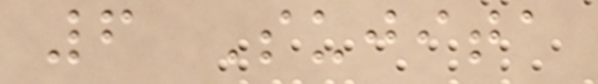6 Sujita
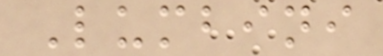Lumbini
